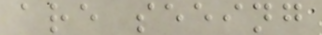are seeing
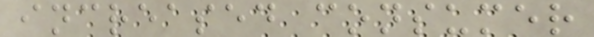increased consumer
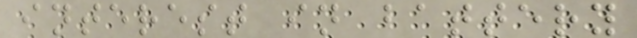interest in battery
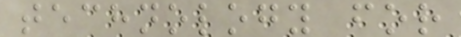technology for
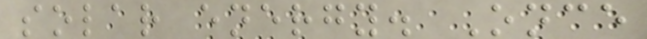solar energy. Once
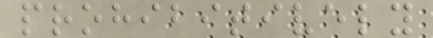prohibitively
